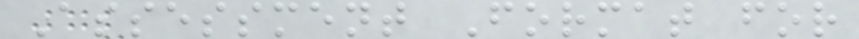Assessment Format for
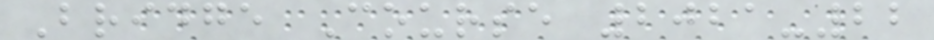Bridge Course 2021-22
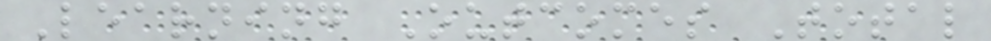Learning Outcomes Total
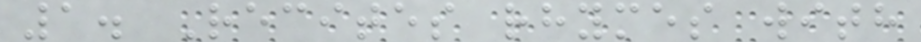1. Recites rhymes with
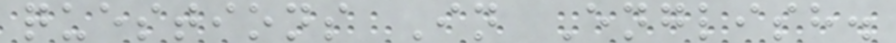questions In English.
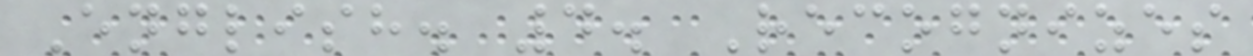English. 4. Recognizes
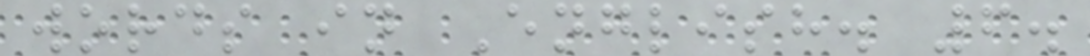words in English. 6.
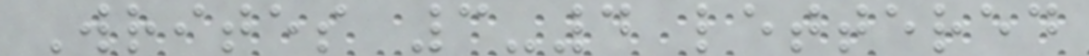Writes 3-4 lettered
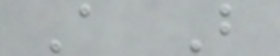A B
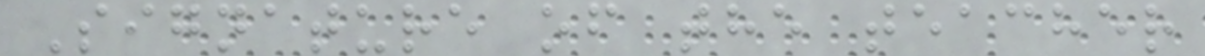Signature of the teacher
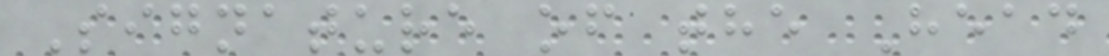Signature of the Head
